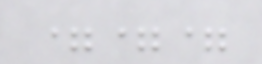===
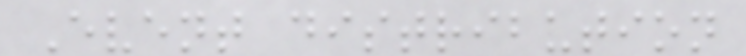Event distribution
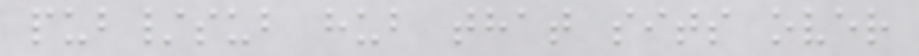pub/sub hub that sits over
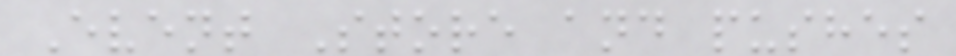Event Store and pushes
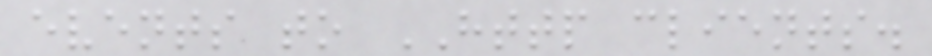events to HTTP clients.
